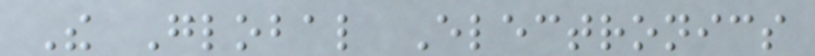The Global Electronics
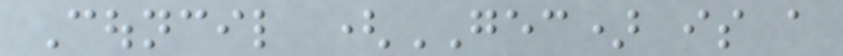Council (GEC) is a
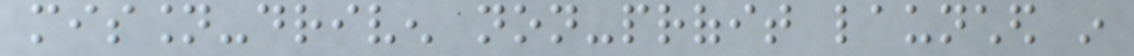mission-driven non-profit launched in
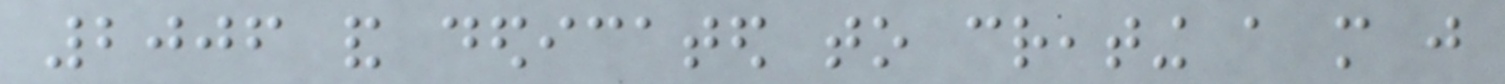2006 and dedicated to creating a more just
